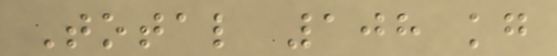Total 108 kg
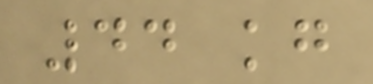44 kg
